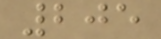205
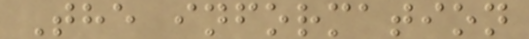The information
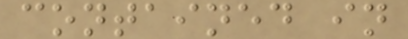contained in
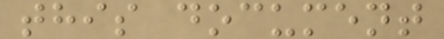this document
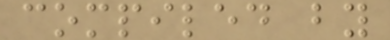compiled by
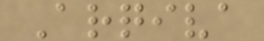Arqiva
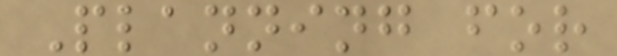Planning for
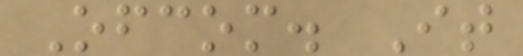Ofcom. It
